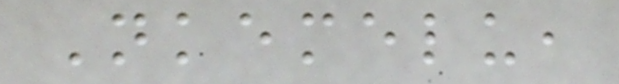Nkemelu,
